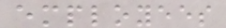employees
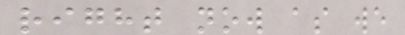right now as we
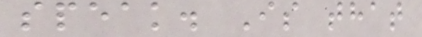speak. Is that
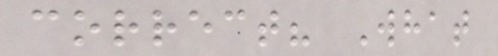correct? What
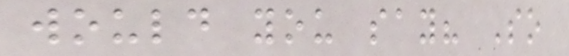would you say? So
